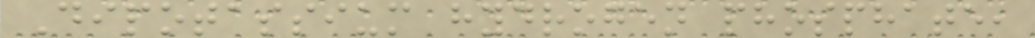Dipotassium hydrogen phosphate,
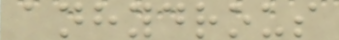anhydrous
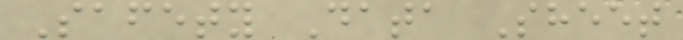Safety Data Sheet
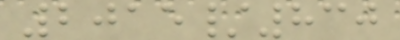2015/830
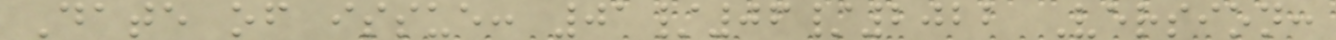Date of issue: 01/06/2022 Version:
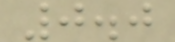0.0
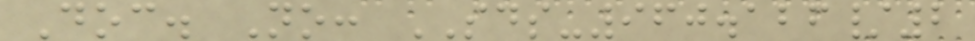Doc. No: SDS-960.126/2
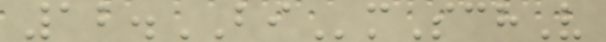12.BImSchV
